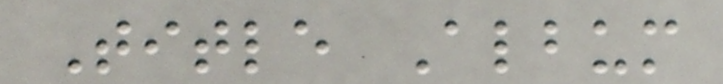Title Album
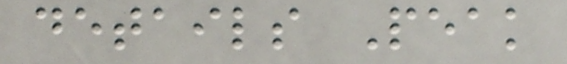details Peak
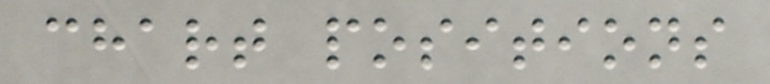chart positions
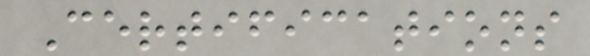Certifications
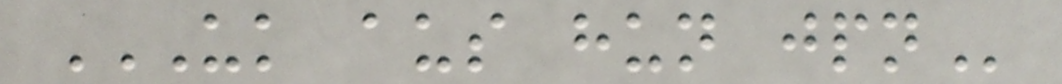UK AUS HUN JPN
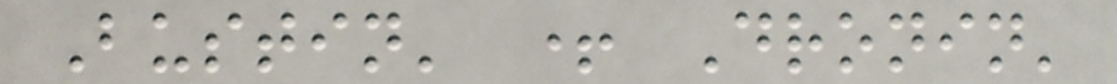Bustin' + Dronin'
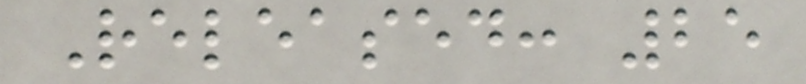Released: 25
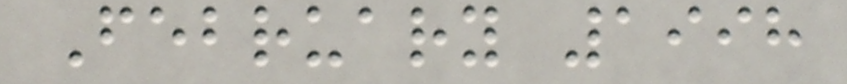February 1998
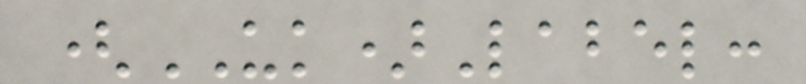(UK)Label:
